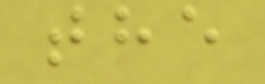the
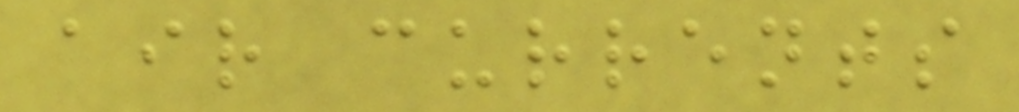air currents
